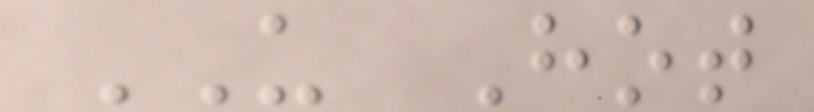US Hot
